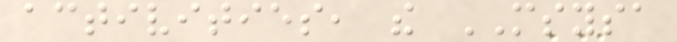activities, the MSYSA
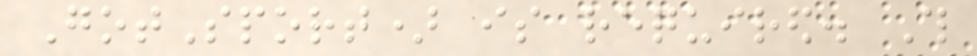GotSport) is required. This
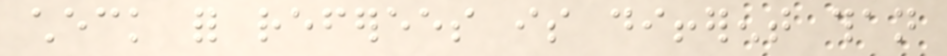check for referees is different than
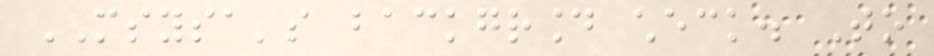MSYSA's background check. To
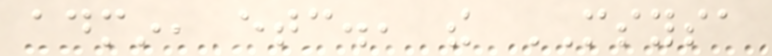admin, etc., the MSYSA
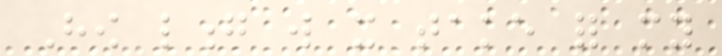How long will it take for my
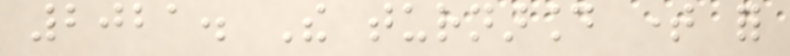2021. The turnaround time for
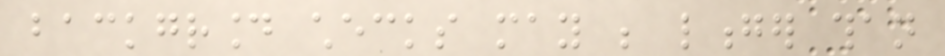background checks may be longer than
